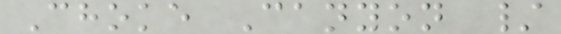Choke Canyon /
